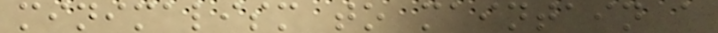minimalism to maintain a
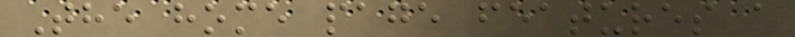The home page features a
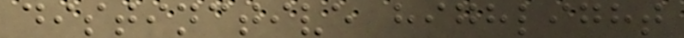distinctive highlight
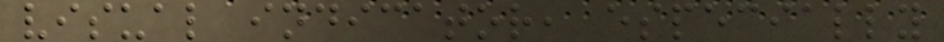visual indicator, especially
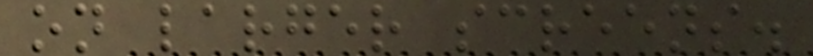on larger screens.
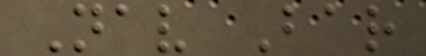Nav Bar
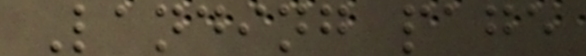Landing page
